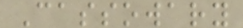Cassowary
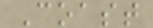Coast
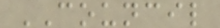COUNCIL
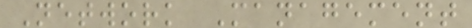Network Management
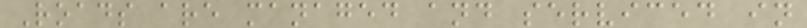Roads are managed and serviced in
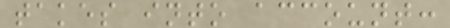takes into account:
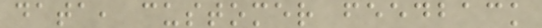data, customer feedback
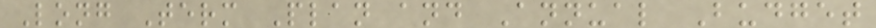Long Term Plan and Annual Budget
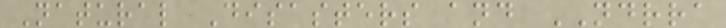Natural Disasters and NDRRA
